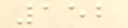152
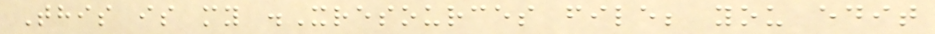This is my .Xresources file; you edit
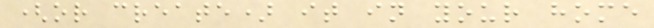(or create) it in your home
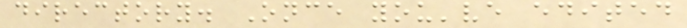directory. Once you've edited
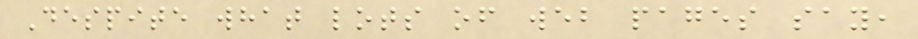Despite what lots of web pages say,
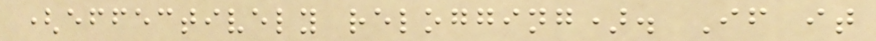(effectively relogging). If it
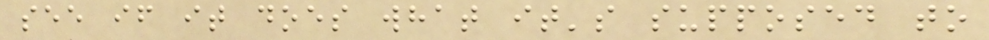see if it does what it's supposed to
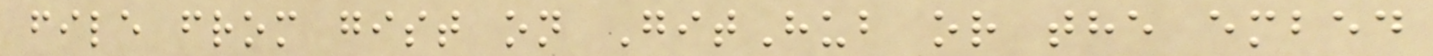file from gist on GitHub or the embed
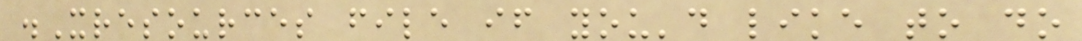.Xresources file if you'd like to do
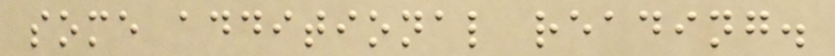some additional reading.
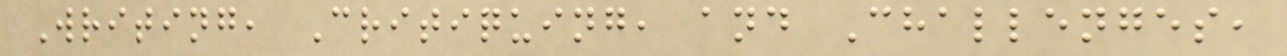Writing, Critiquing, and Challenges,
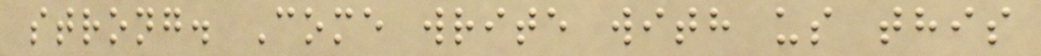strong. Come write with us this
